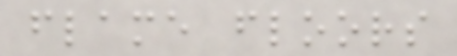flame floors
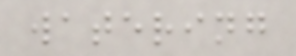watering
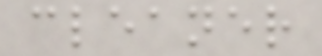cleaner
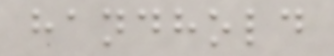handhold
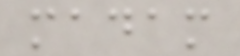madam
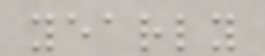yearly
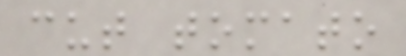cut tomato
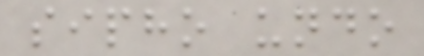sipho undo
